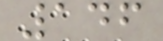146
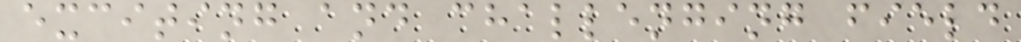exciting and challenging field
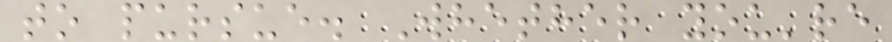to pursue. Whether you're
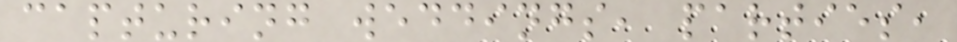capturing weddings, parties,
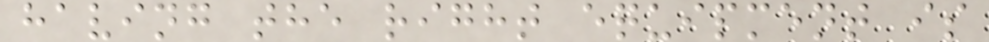having the right equipment is
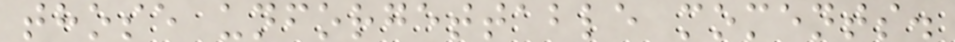those unforgettable moments.
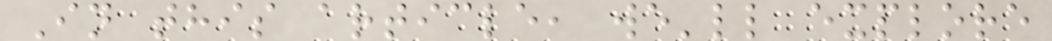In this article, we'll explore
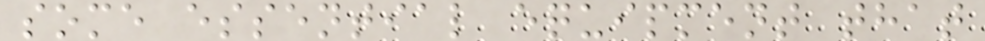some essential equipment that
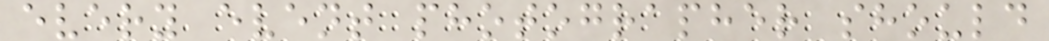every event photographer should
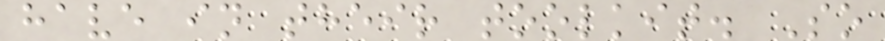have in their toolkit. So
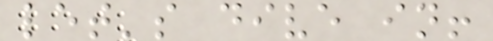let's dive in!
